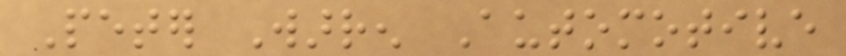Peter Warren Automotive
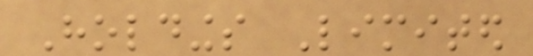Holdings Limited
